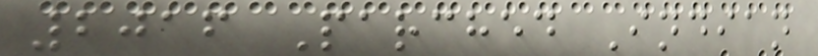2016 Parched Indian
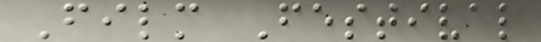Film Festival
